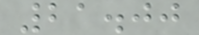21.00
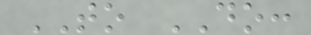TO DO:
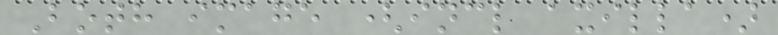Both image (incl axilla)
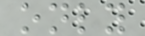only
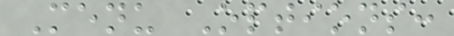Menu Options:
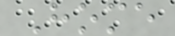Home
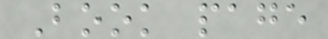Book page
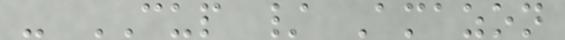- CUP / Amazon
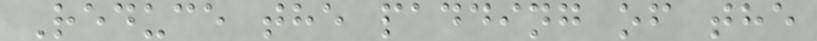Reduce the padding of the
